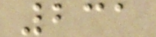231
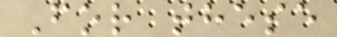For these
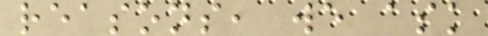reasons, we ask
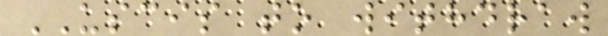USCIS to withdraw
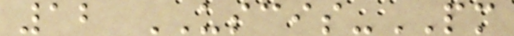12 USCIS-PM
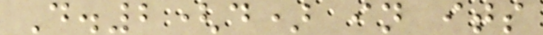D.2(d) in its
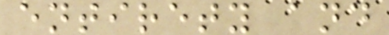entirety and
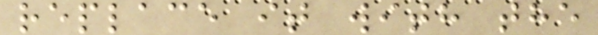replace it with the
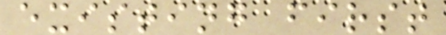existing first
